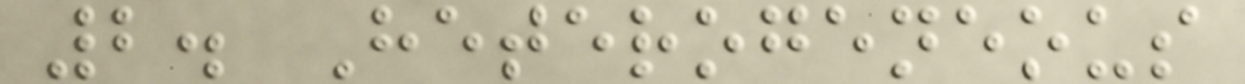2. Heterogeneous
